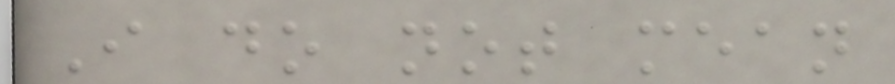I do not mean
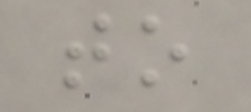to
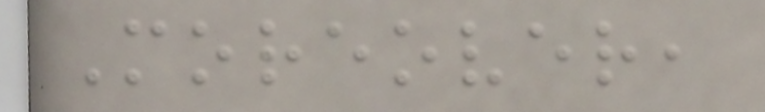Moreover,
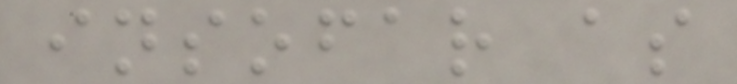insofar as
